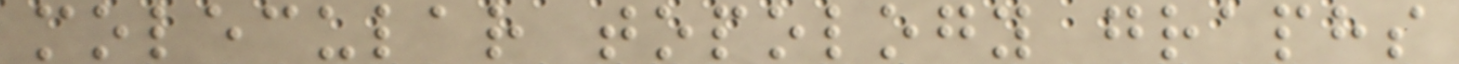molecular topology graphs
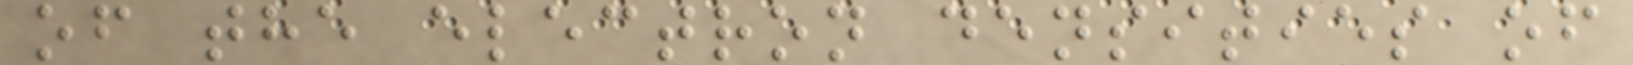of the electron densities of
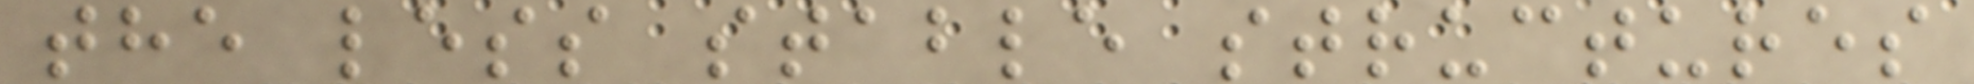the less stable structures
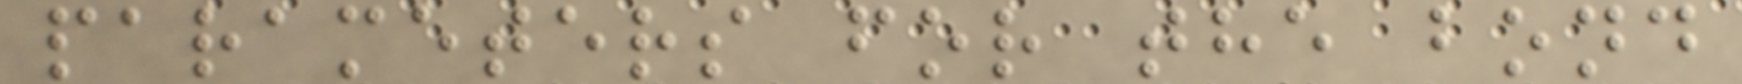parameters for the bond
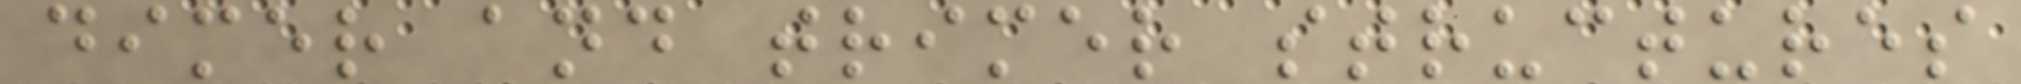dimer and trimer structures
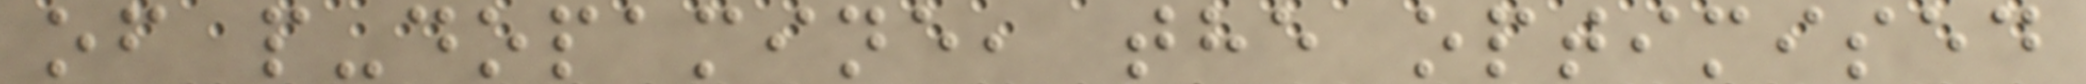of p-dopamine, the optimised
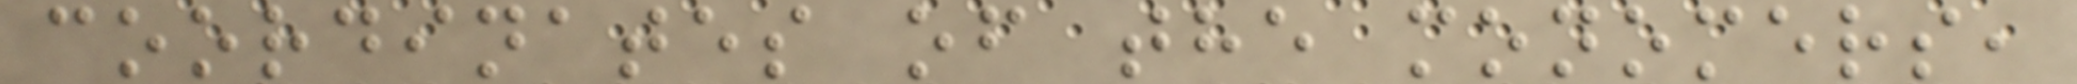coordinates of the monomers,
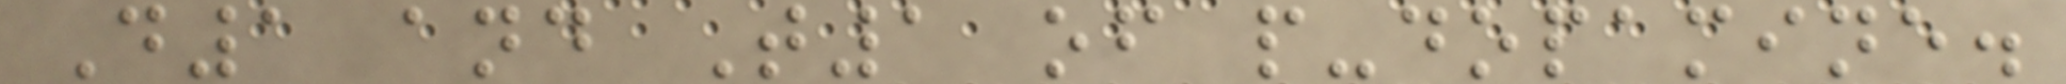D1 and T1 of p-dopamine.
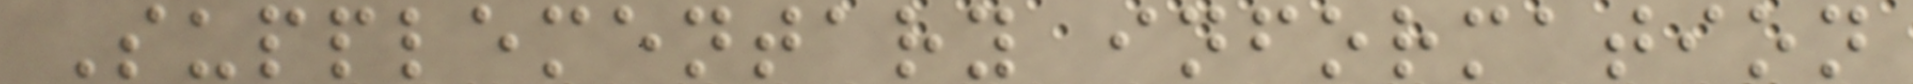Supplementary information
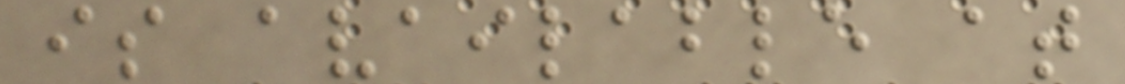is available at
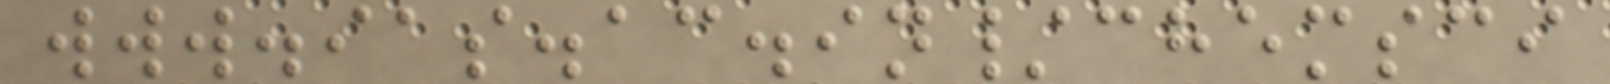www.ias.ac.in/chemsci
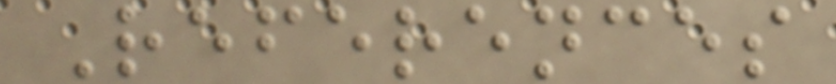References
